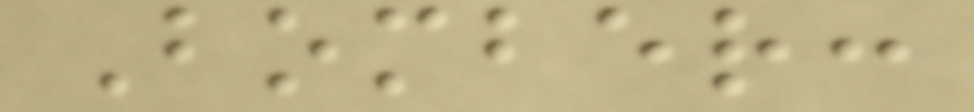Bomber:
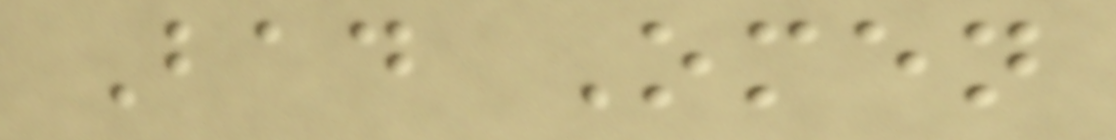Bad Omen
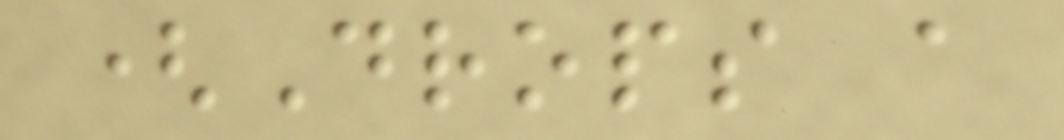(Drops a
